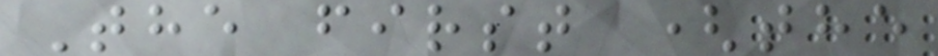The first (the
